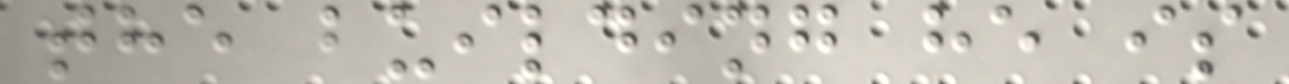the building he is
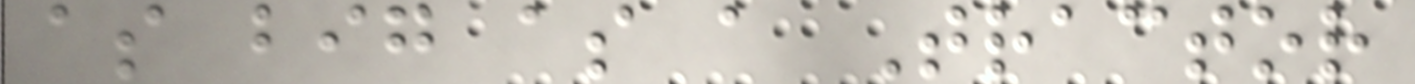as big as a Tractor
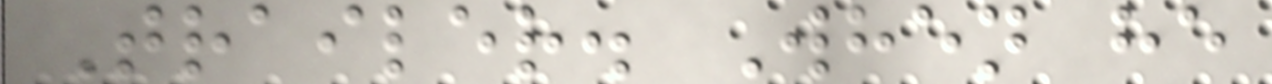Trailer. When he
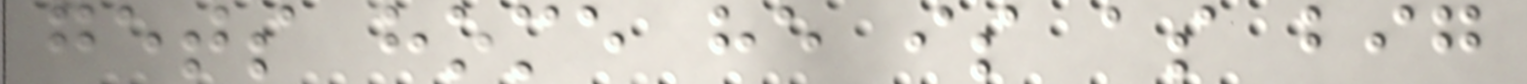gets home he is as big
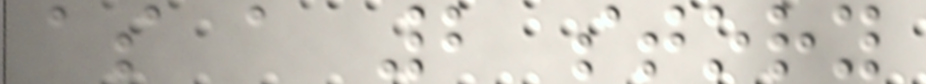as a 2 story
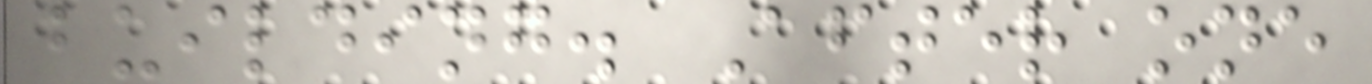building. After one
